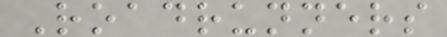Roadrunners
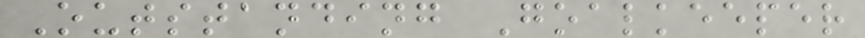Outstanding Goalkeeper
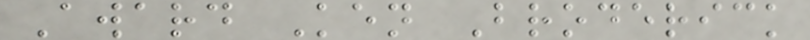Award Ken Broderick
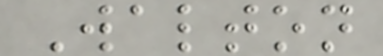Walton
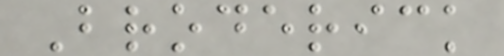Broderick
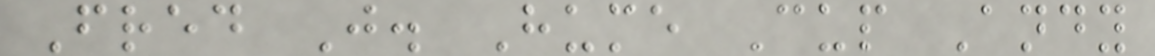Fred J. Hume Cup Andy
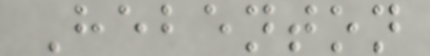Hebenton
